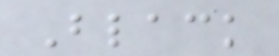Black
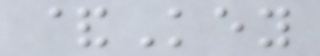&Key
